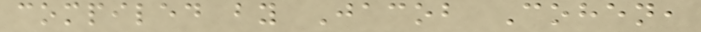compiled by Jacob Cohen,
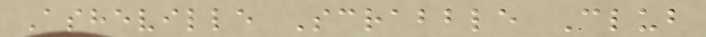Asheville Scrabble Club
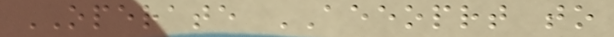OPERATE AEEOPRT to
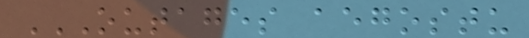OUTAGES AEGOSTU
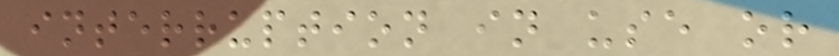interruption in use or
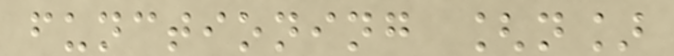functioning [n]
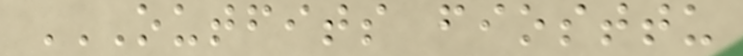OUTFITS FIOSTTU
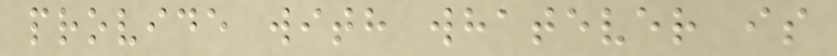provide with whatever is
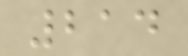214
